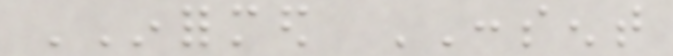INFORMED CONSENT
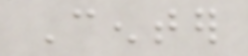Center
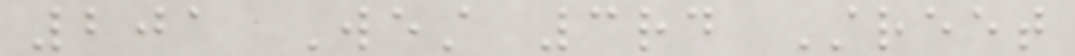201 West 3rd Street
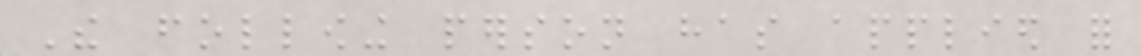The following person has applied for
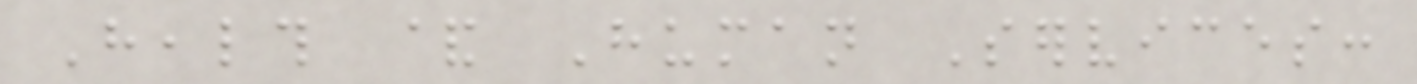Health & Human Services:
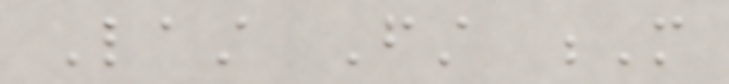Last First M
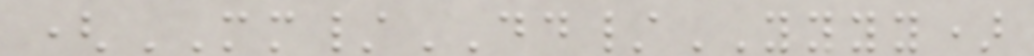(MM/DD/YYYY)
